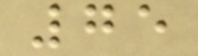75
